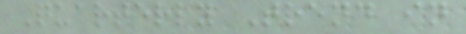Quarterly Trend in
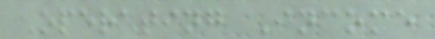Operating Income
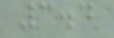3.4
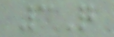3Q
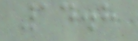14.8
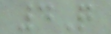4Q
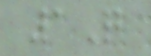1Q
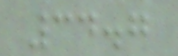34.7
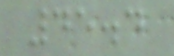45.4
